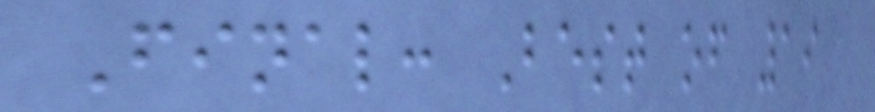Final: Best of 19
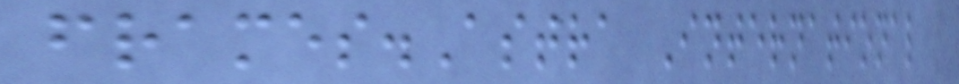frames.Astra International
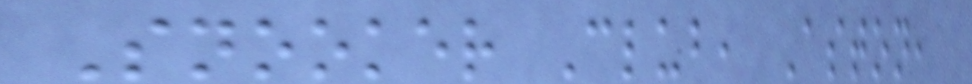Snooker Club, Aston,
